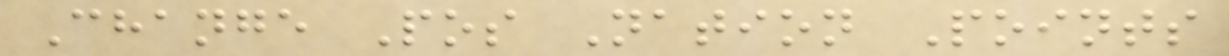Change Pos Nation Points
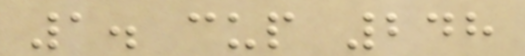1. cup 248
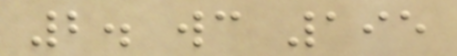2. wc 195
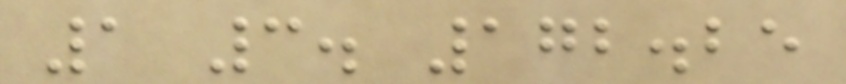1 3. 172.25
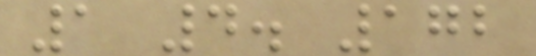1 4. 172
